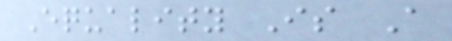Equality Is A
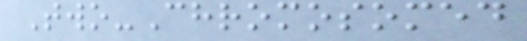Two-Chromosomed
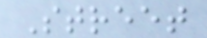Street
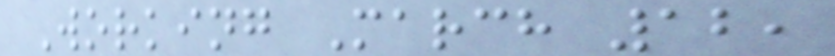Working March 12,
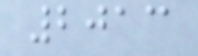2013
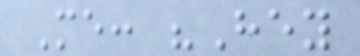Me: "Hey
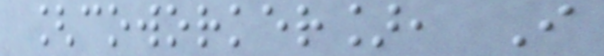[coworker], I
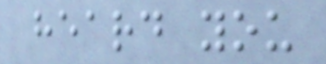heard you
